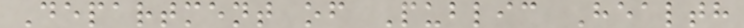Department of Public Health
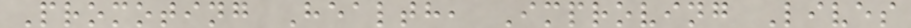Promoting Health, Improving Lives
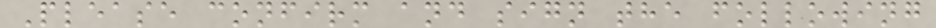Please confirm and sign the following
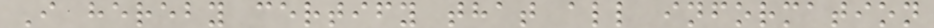I hereby certify that all information
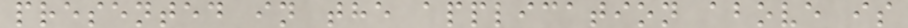presented in the application above is
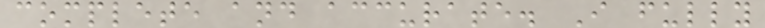complete and accurate. I fully
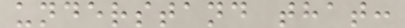understand that:
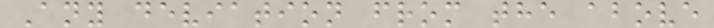Any deviation from the above
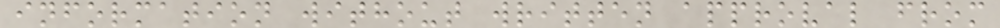information without written approval from
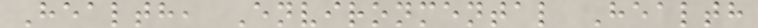Health, Environmental Health
